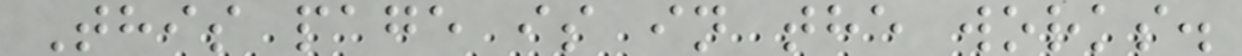This page is in the works.
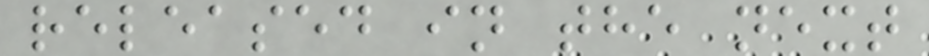released in the next
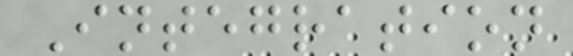Integration
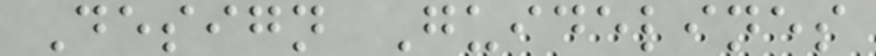Design Guidelines
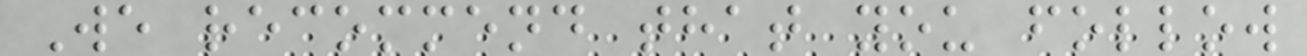We recommend that you follow
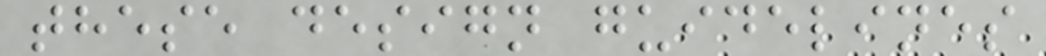these design guidelines
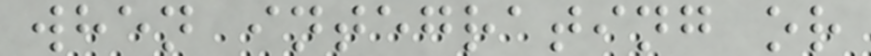when integrating or
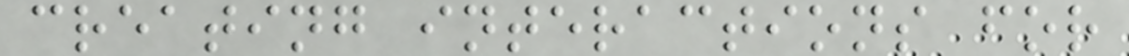creating interactions for
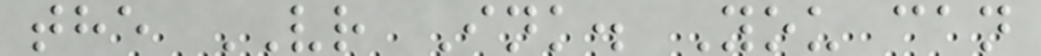the VR Ink. You can
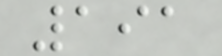191
